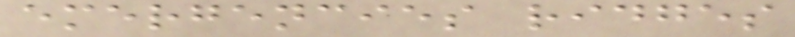emergencies ridges
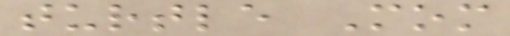turtle Mom
